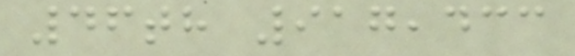46th 917,433
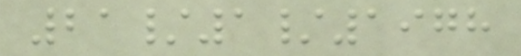21/1/1978
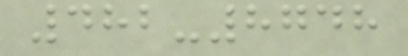482-8748
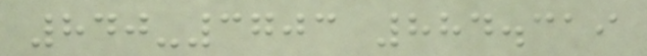840-3703 884.319
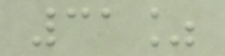31%
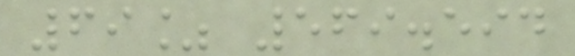69% 569.594
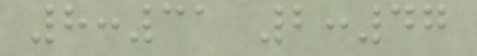8:31 2:47
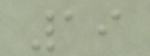19
